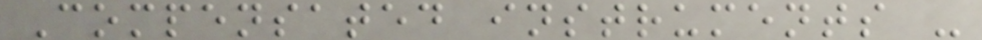Compensated instruments -
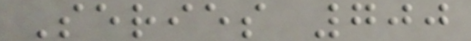Series 700
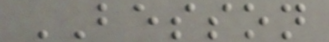BESSON
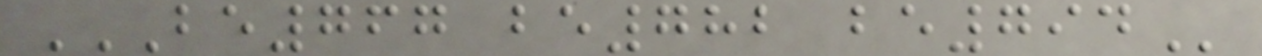BE767 BE782 BE794
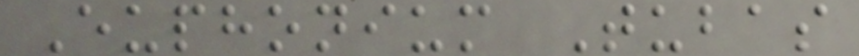Euphonium Tubas
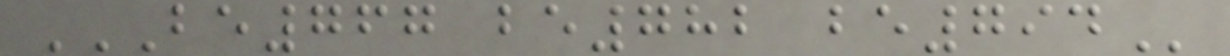BE767 BE782 BE794
